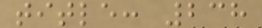title: 238
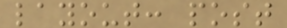layout: post
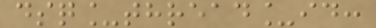dsq_thread_id:
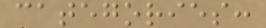categories:
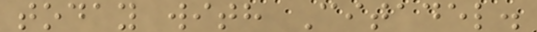today with Citadel.
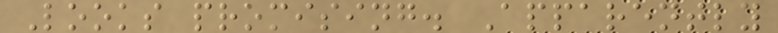Looks promising. Apparently
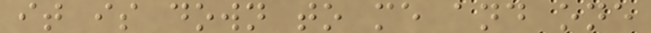it is down to me and one
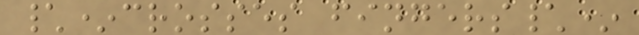\*crosses fingers\*
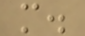m.
